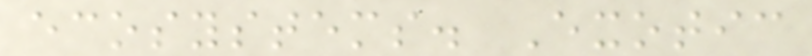ecosystems. Exotic
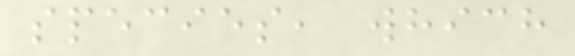species, which
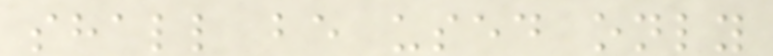shall be used only
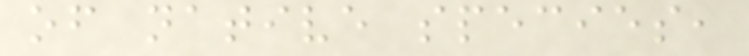of native species,
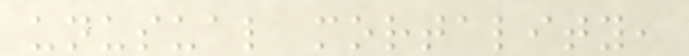unusual mortality,
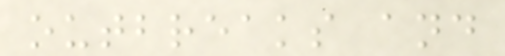outbreaks and
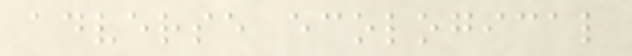adverse ecological
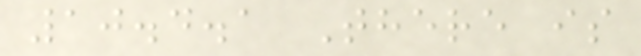10.4.1 There is
